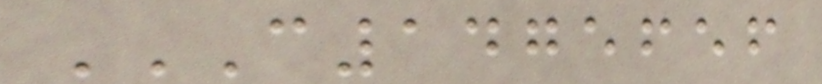C1475656
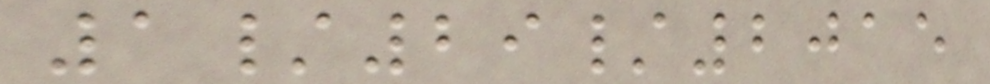1/29/2015
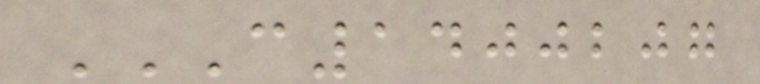C1400207
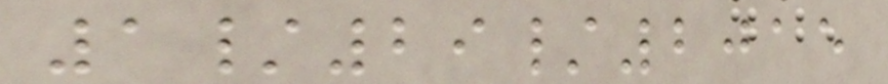1/29/2015
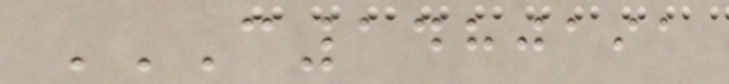C1480191
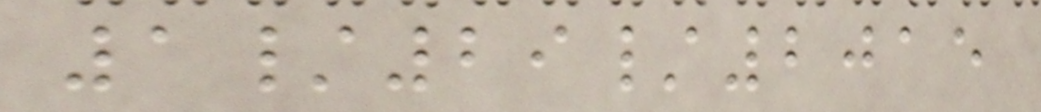1/29/2015
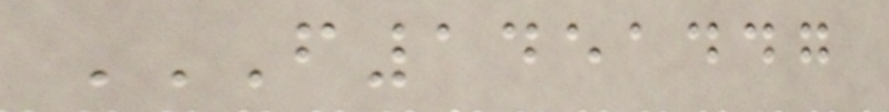F1451447
